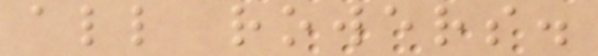all rowers.
